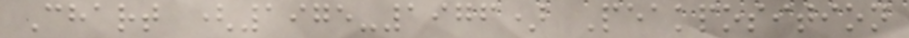Chart (1975-1976) Peakposition
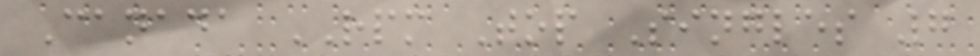Canada RPM Top Singles 7
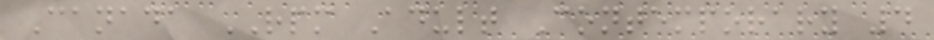Canada RPM Adult Contemporary 4
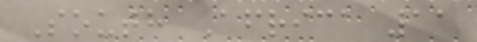South Africa 11
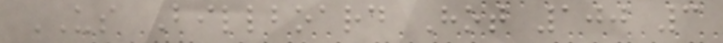US Billboard Hot 100 3
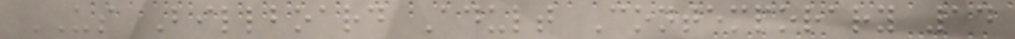US Billboard Adult Contemporary 14
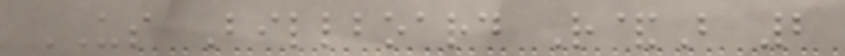US Billboard R&B 2
